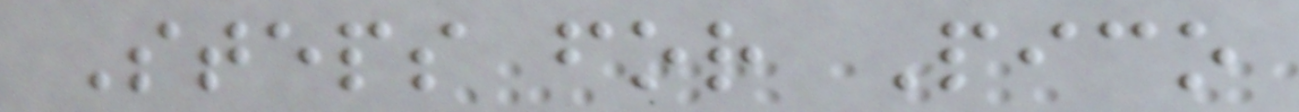Steps for Pico
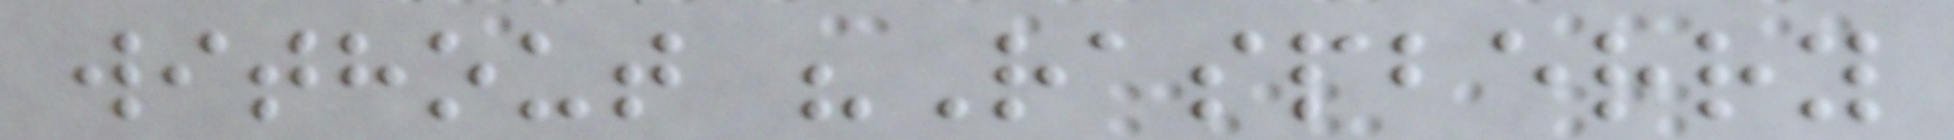without "Raspberry
